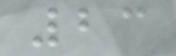23
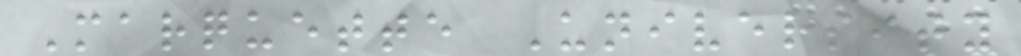Marquette University
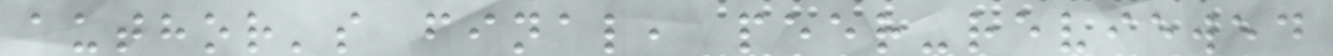author's final, peer-reviewed
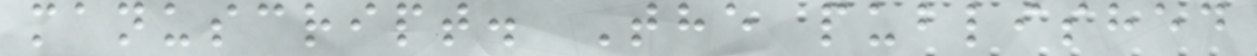manuscript. The published
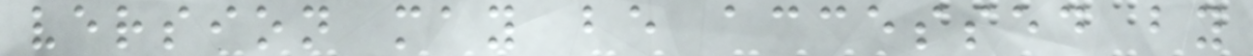version may be accessed by
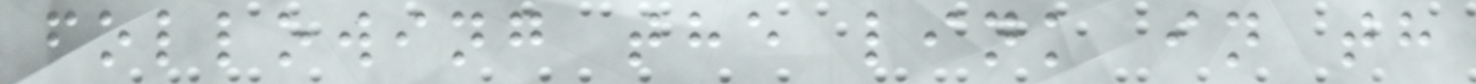following the link in th
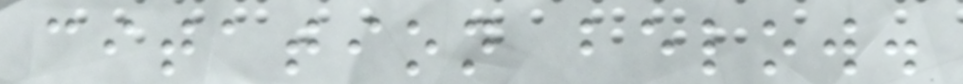citation below.
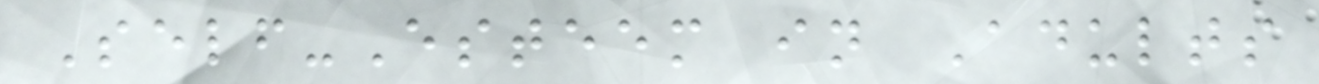Self-Esteem in Adults
